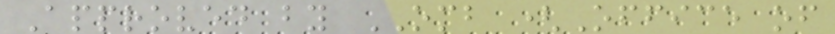Approved by OMB (Office of
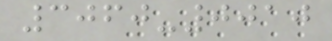3060-0010
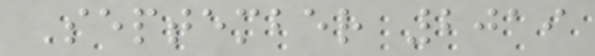September 2019
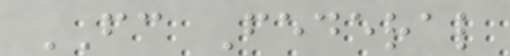FC Federal
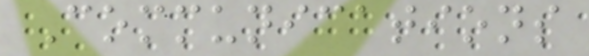Communications
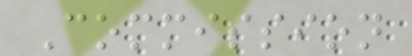Commission
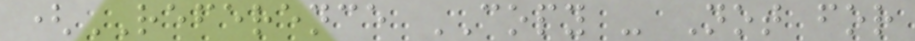(REFERENCE COPY - Not for
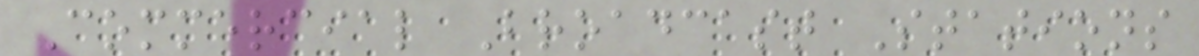Commercial Broadcast Stations
